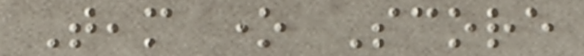Team one Score
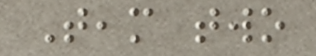Team two
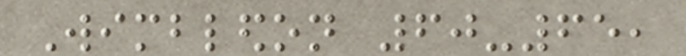Wimbledon 60-65,
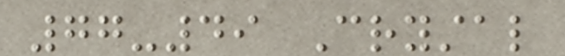77-49 Crystal
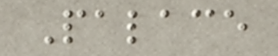Palace
